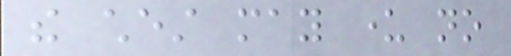the chest may under no
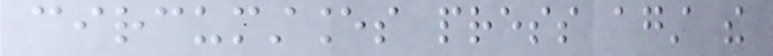circumstances press against the
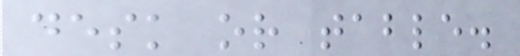desk or table.
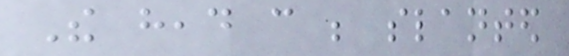The head can be slanted
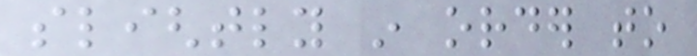slightly in order to
